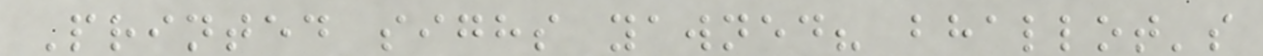Printed sighs yawned? bhallot's
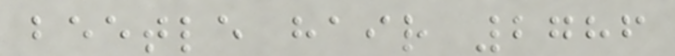beetle hair 2786
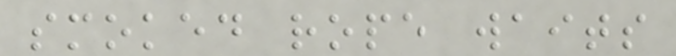smoked rope waits
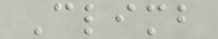Climb
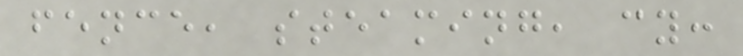fence, steaming, cy:
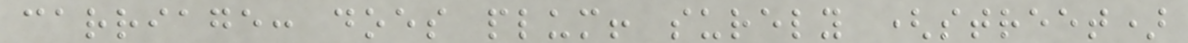carriage: does plum! surely (street)
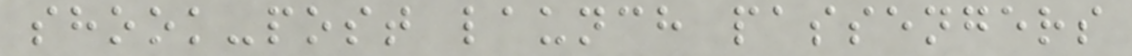shook-post launch passengers
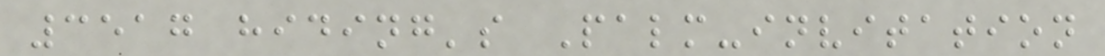3517 hiding's Palm-invitation
